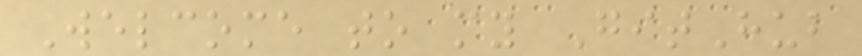Welcome to my GitHub
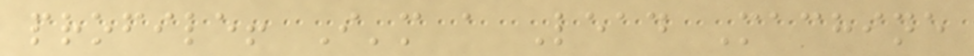profile! I'm a Lead Machine
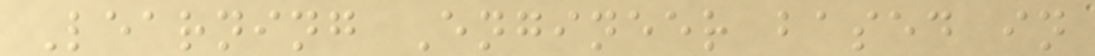Learning Engineer based in
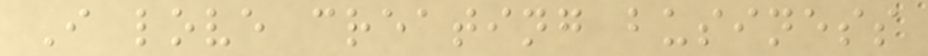I love creating business
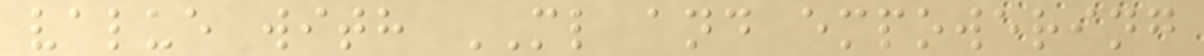value with ML and empowering
